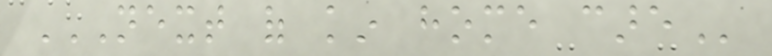NEXT OF KIN HOME CARE
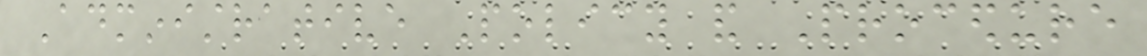Administrative Policy and Procedure
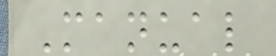Manual
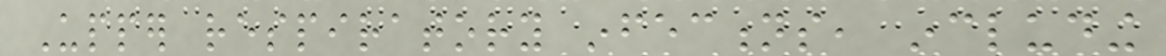Upper respiratory infections, including
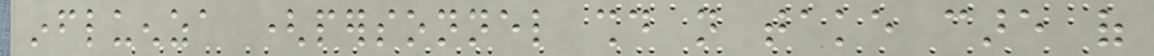influenza (personnel should not take care of
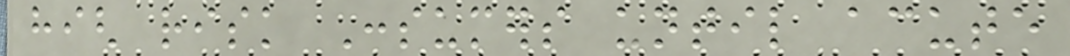high risk Consumers until acute
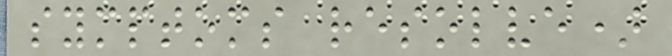symptoms resolve)
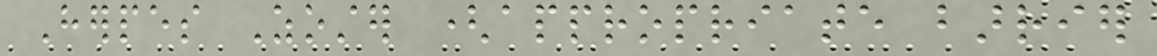Herpes Zoster (appropriate barrier
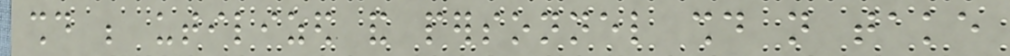should be utilized and personnel should not take
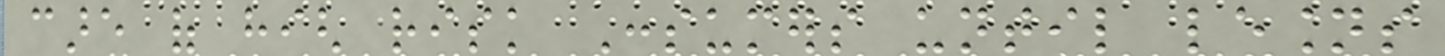care of high risk Consumers until lesions
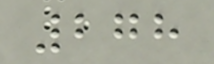278
